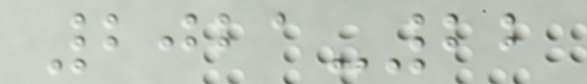2021-22
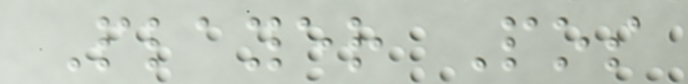Player Pos
